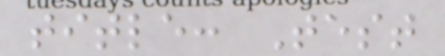title: Test
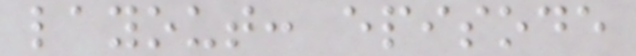layout: episode
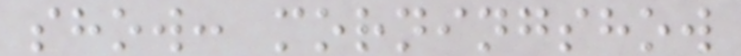show: morningshow
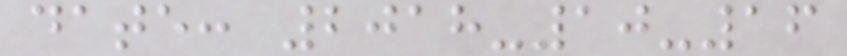date: 2018-10-16
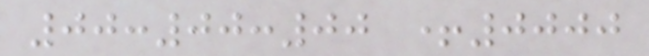00:00:00 +0000
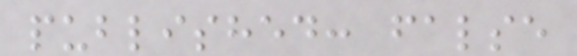published: false
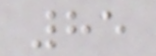85
